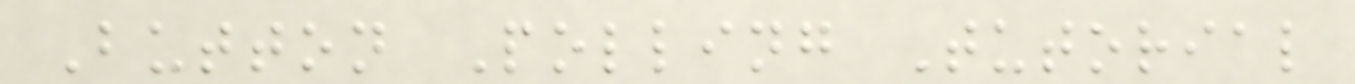Button Polling Tutorial
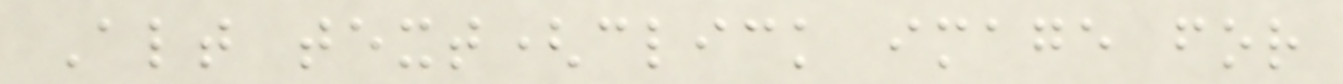Alt text(click image for
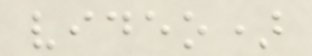video)
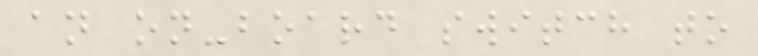an on-board switch to
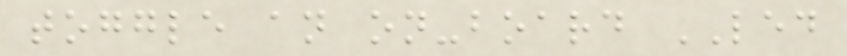toggle an on-board LED
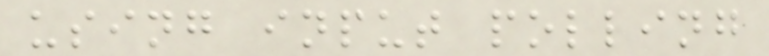using input polling
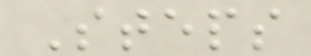Steps
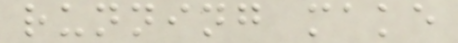running make
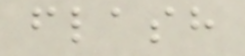flash
